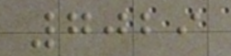7029
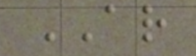AR
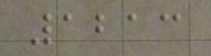1213
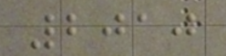2010
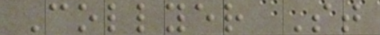Collyer St
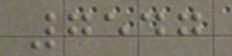7547
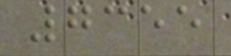7355
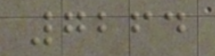7264
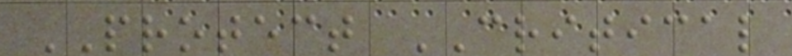PROTECT CRITICAL
